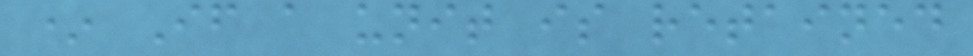* If a unit is retained
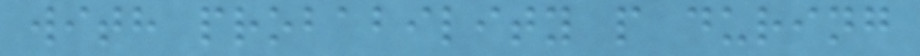with probability p during
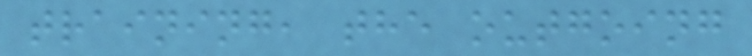training, the outgoing
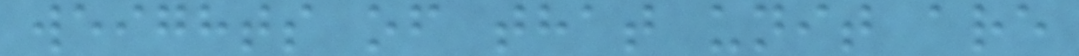weights of that unit are
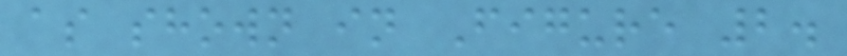as shown in Figure 2.
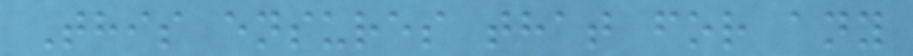This ensures that for any
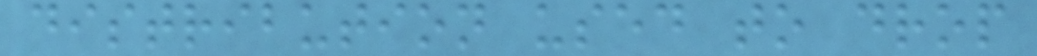distribution used to drop
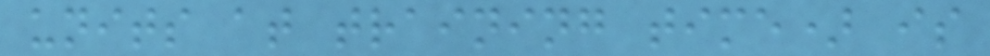units at training time) is
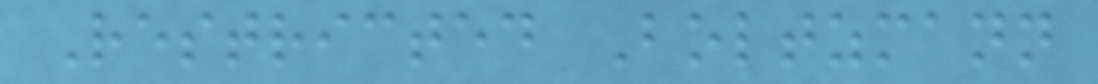Restricted Boltzmann
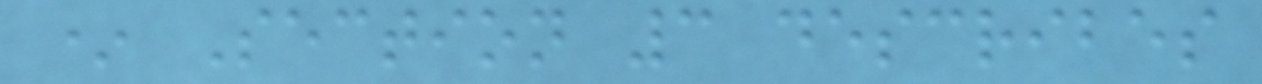* Section 3 describes
